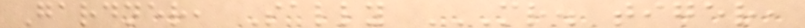Gardner, Sally MR. TIGER,
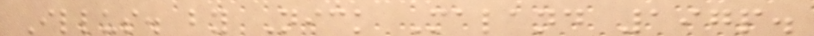Illus. by Nick Maland 197p.
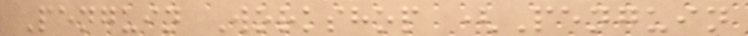Penguin Workshop (Penguin
